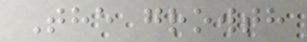The growth
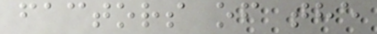factors of the
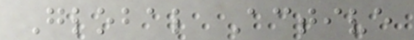Global Active
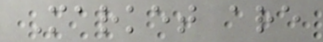Market are
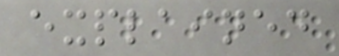explained
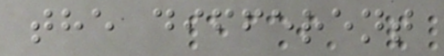the different
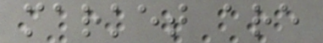market are
